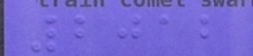2012
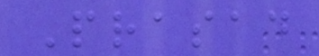Prasad
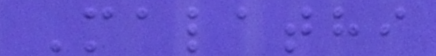Malathi
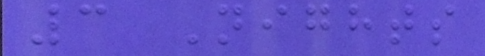3 Nights
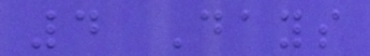4 Days
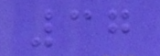37
